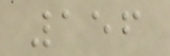156
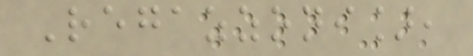Regazzoni],
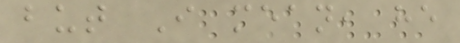but I mean, he
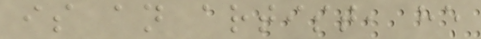is an artist, he
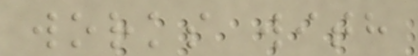works with
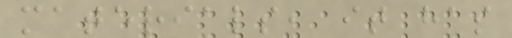materials, it has
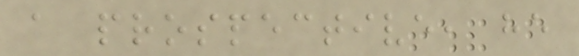a prospective, he
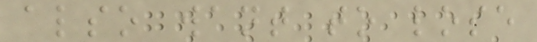also want to lose
